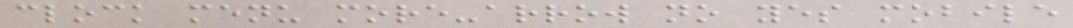clock menu more-arrow no yes mobile
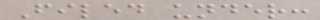Filed under:
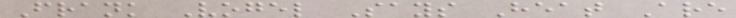Frank Vogel Says Heat Are
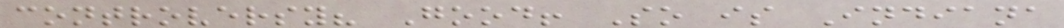controversy? Good! So is Indiana
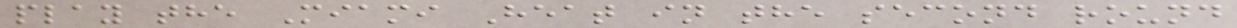play the Miami Heat in the second round
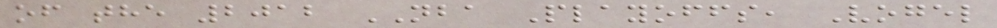of the 2012 NBA Playoffs, Vogel
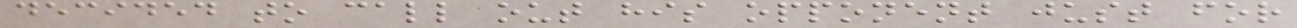decided to call out his opponent just for
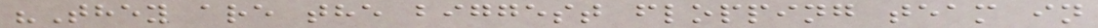"They are the biggest flopping team in
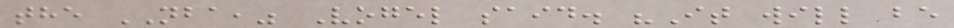the NBA," Vogel said. "It will be
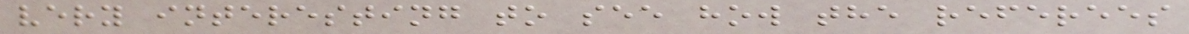very interesting to see how the referees
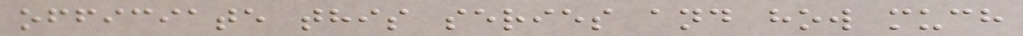officiate this series and how much
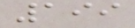199
